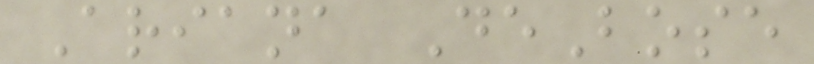Ariana DeBose
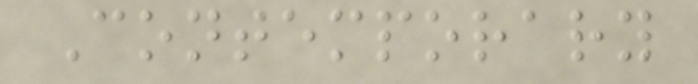Contemporary
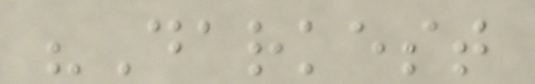"Darkest
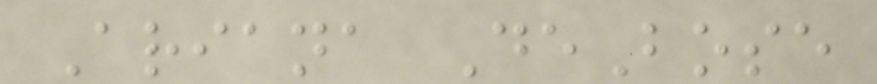Ariana DeBose
